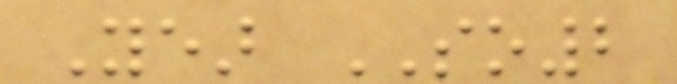Year SO2
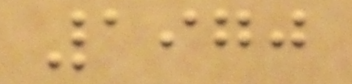1970
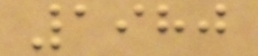1980
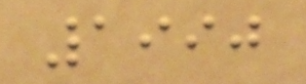1990
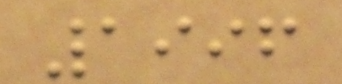1996
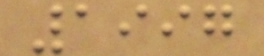1997
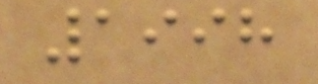1998
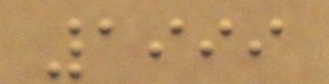1999
